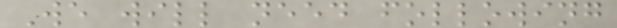We will need following
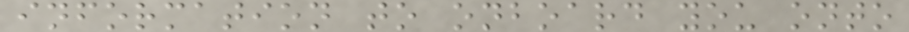information to onboard you onto
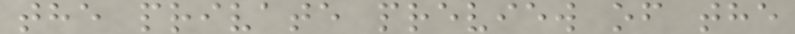the private preview of the
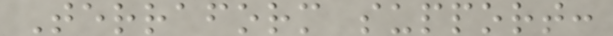Terraform support:
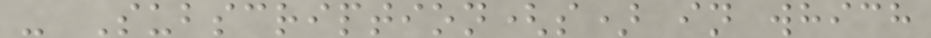- Subscription(s) in which
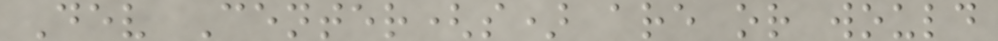Dev Center(s) are or would
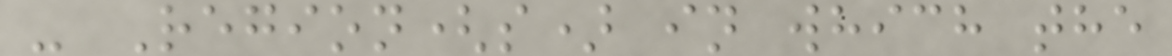- Region(s) in which the
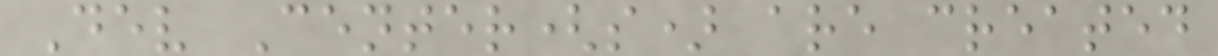Dev Center(s) are created
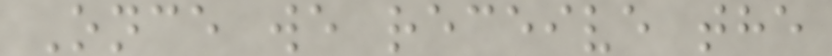Once we receive the
